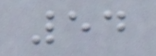54
